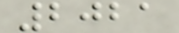2021
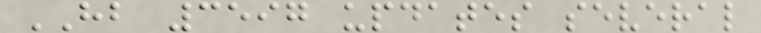HB 3597 updates several
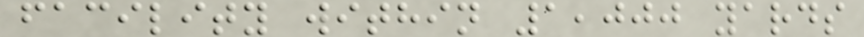facility within 1,000 yards
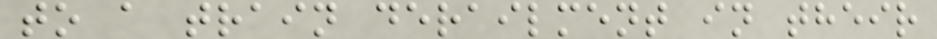to a train derailment in their
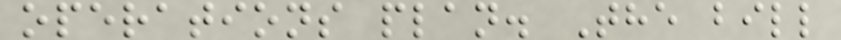operations plan. The bill
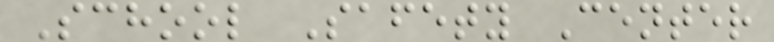School Safety Center
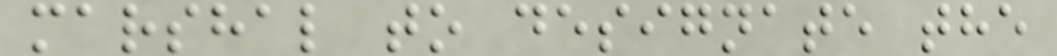marshal to designate the
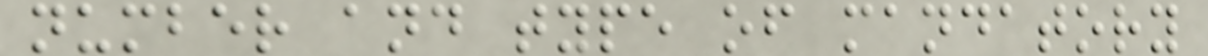number and type of mandatory
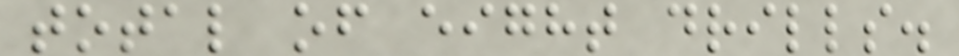total of eight drills.
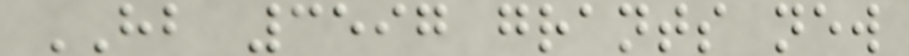HB 3597 grants new
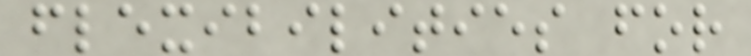flexibilities for
